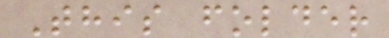This folder
